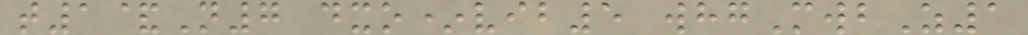t1&N7 dxo*vib5 whgMwbZ1
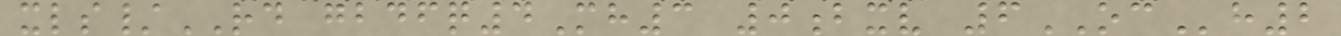xls/RD gbdfq4Mh3 0bxv 6OCh2
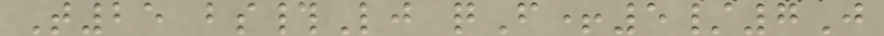T25 bs#Lj qF+5/7J
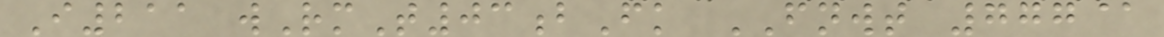I211 wRmT03bFk FNWT 777@
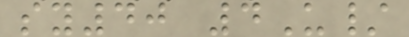sy40 4U/
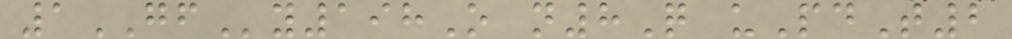1GFy198O n8Q uPdT2
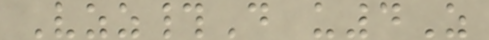Vzz#D u4Z
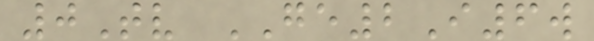0Tv GE2I6w
